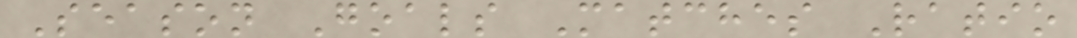Season Goals Matches Ratio
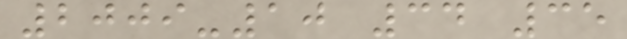2009-10 34 35
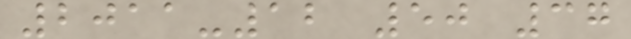2011-12 50 37
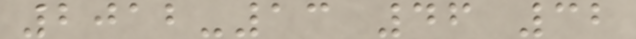2012-13 46 32
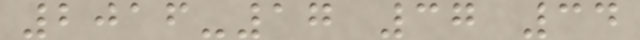2016-17 37 34
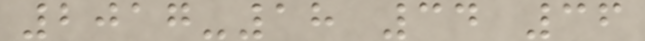2017-18 34 36
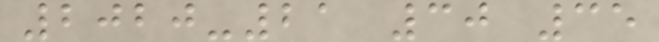2020-21 30 35
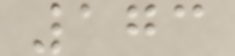173
